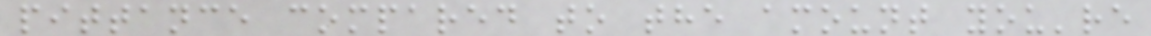pittance compared to the amount you're
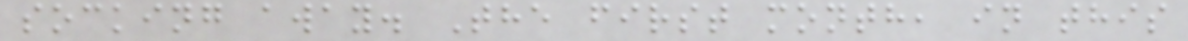socking away. The first month, in this
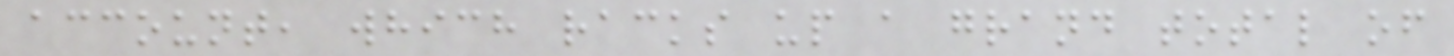account, which racks up a grand total of
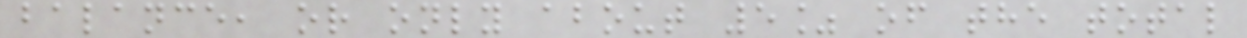balance, or only about 5% of the total
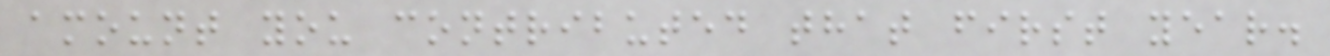amount you contributed that first year.
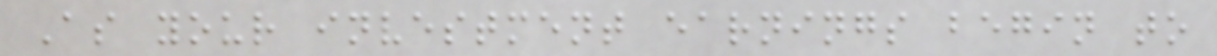As your investment earnings begin to
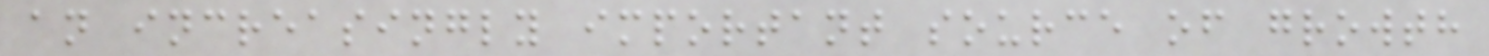an increasingly important source of growth
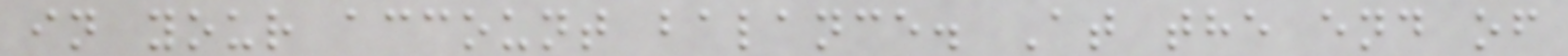in your account balance. At the end of
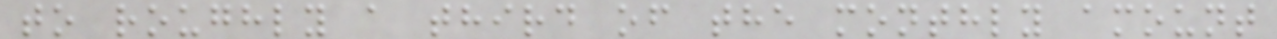to roughly a third of the monthly amount
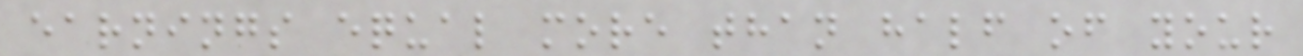earnings equal more than half of your
